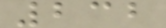232
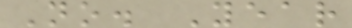No. Year
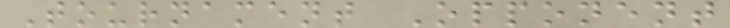Tournament Opponent
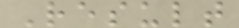Result
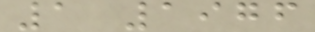1 1976
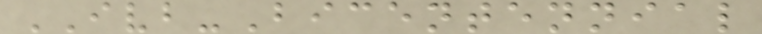IVB-Bicentennial
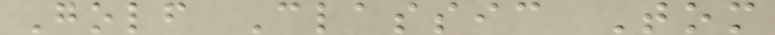Golf Classic Tom
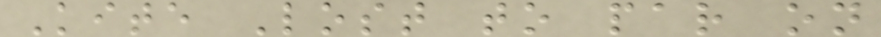Kite Lost to par on
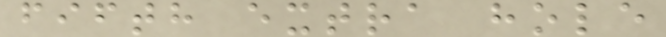fifth extra hole
